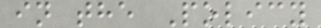in the Policy
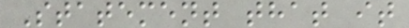Statement that it
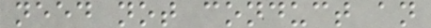need not conduct an
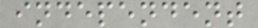independent
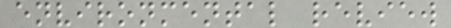environmental review
